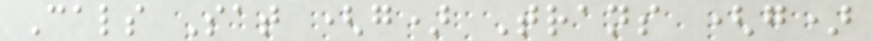Cals Sat (g) Trans (g)
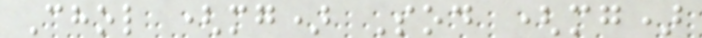Chol (mg) Sod (mg)
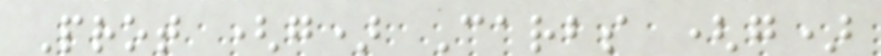Prot (g) Carbs (g)
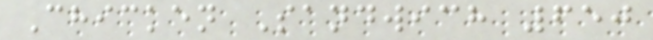Chicken Sandwich 650
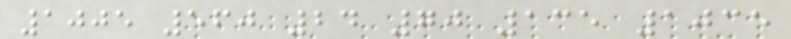1005 560 24 70 135 1035
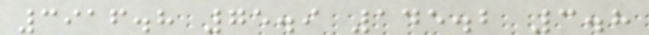3916.8 75.9 145.2 3.8
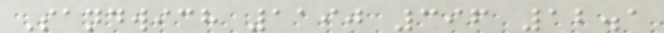Sandwich 1190 396 12.1
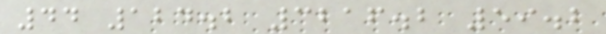44 124.2 3216.2 59.2
